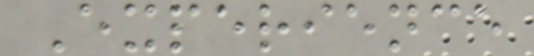Experience
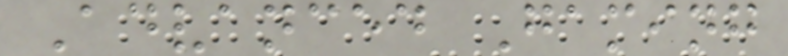Advanced Gaming
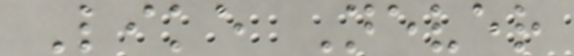Like Never
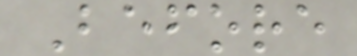Before
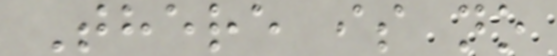There is no
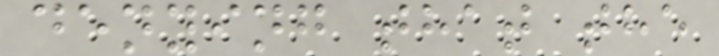denying that the
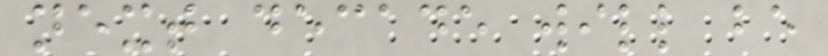next decade will be
